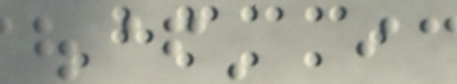Hmmm,
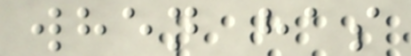when has
